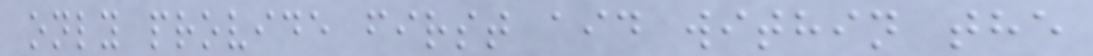only provide first aid within the
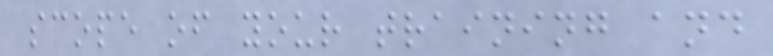scope of your training and
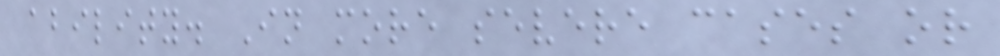ability. In more severe cases or
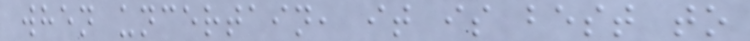when uncertain, it is best to
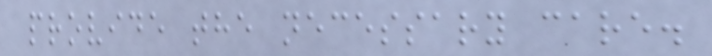provide the necessary care.
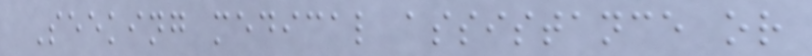Seeking medical assistance or
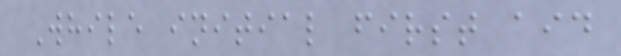While initial first aid
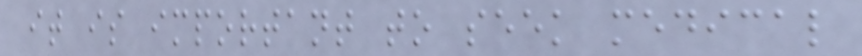it is important to seek medical
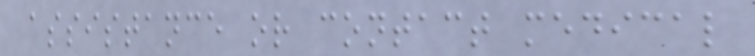assistance or contact medical
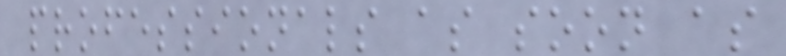professionals as soon as
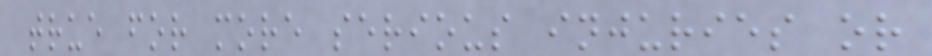true for more serious injuries or
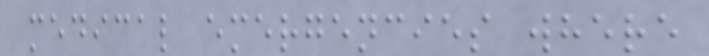medical emergencies where
